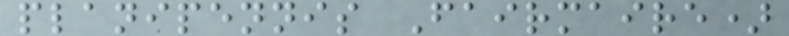planipennis Fairmaire)
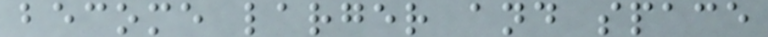become larger and space
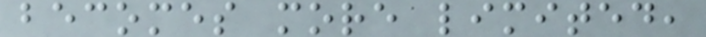becomes more limited,
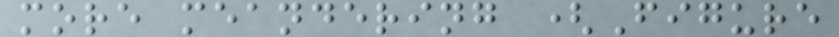more meandering (Figure
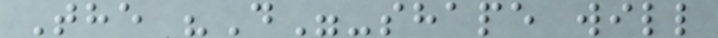The "D"-shape will
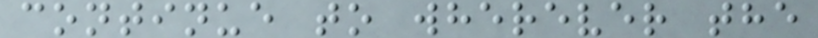continue to wherever the
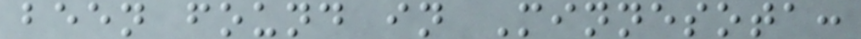been found in Minnesota:
